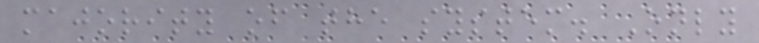majority of the system. Only
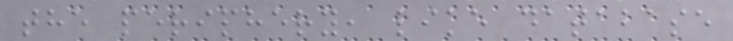the periphery, like database
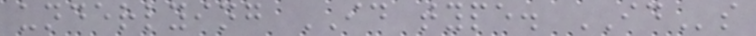underlying ID type. IDs
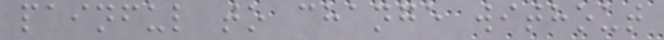painful to change without
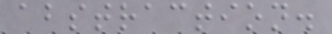abstraction.
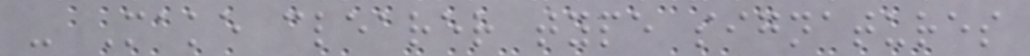- Make clearer type signatures
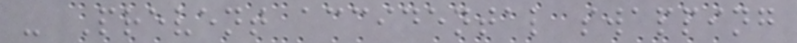- Prevent accidental swapping
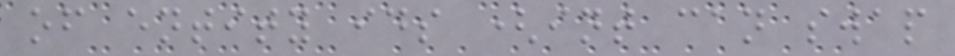of entity ids (int can swap
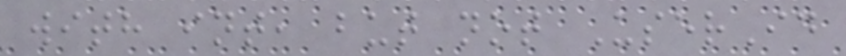with int, but not UserId
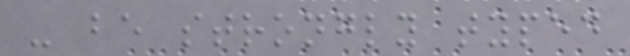- be strongly typed
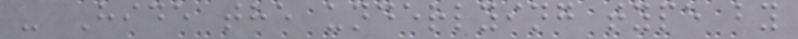- Hide the underlying type by
